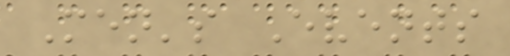Men's Events
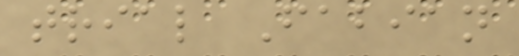trial Fabian
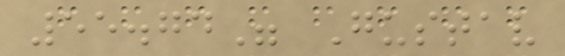55.74" Gustav
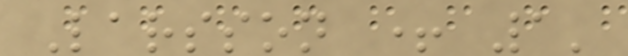Larsson + 1'
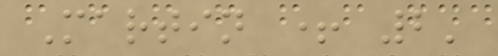Martin + 2'
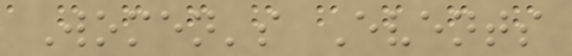Women's Events
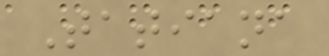Tatiana
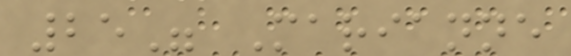25" Marianne
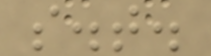s.t.
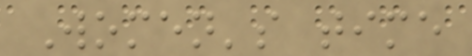Women's time
